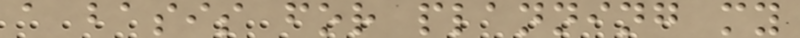a basis for planning my
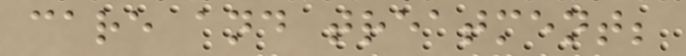care and treatment;
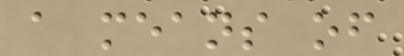a means of
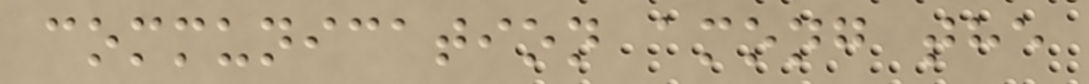communication among the
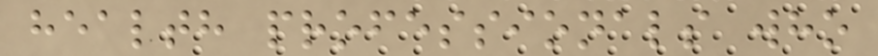health professionals who
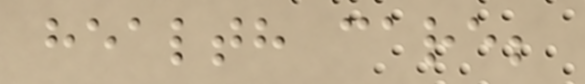health care;
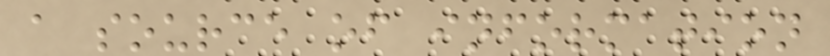a source of information
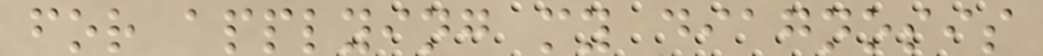for applying my diagnosis
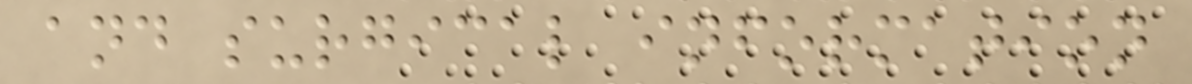and surgical information
